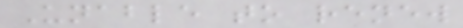Unable to renew
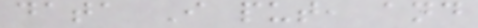data I put, and
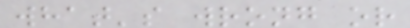what's wrong or
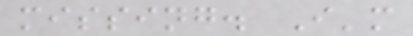missing. I'm
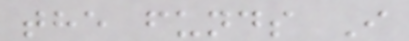the funds I
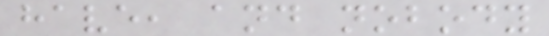have, and nobody
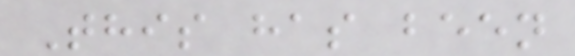This has been
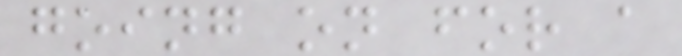going on for a
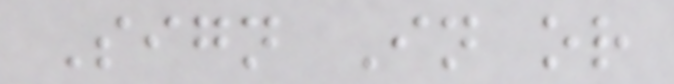Sign In or
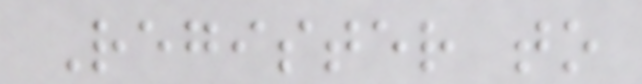Register to
